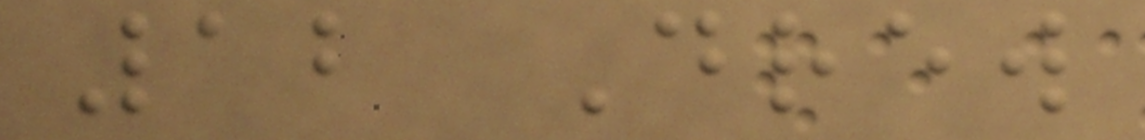12 Drew
